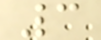3
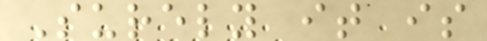Surely it is
